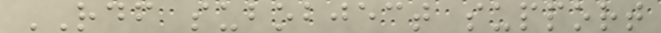RDF subobject support
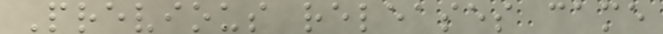Previous releases came
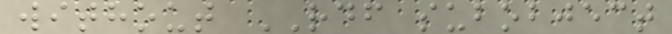without RDF subobject
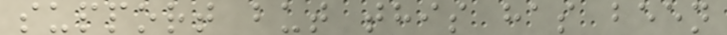support but this has been
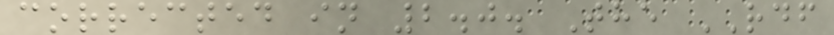corrected in 2.0. The RDF
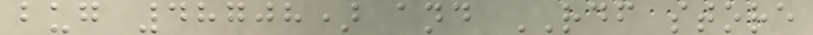bug 48708) and RDF store
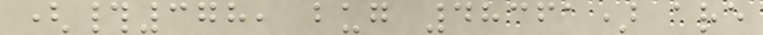(#378, bug 48361) are
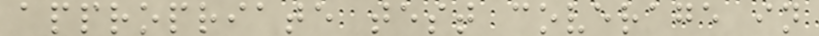appropriate test coverage in
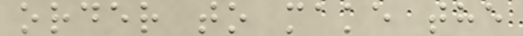order to make the
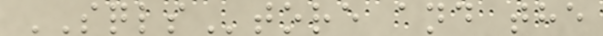SQLStore and the
